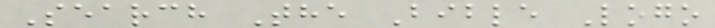Search The Bible Logo
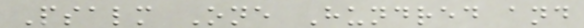Psalm One Hundred and
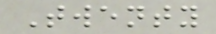Twenty
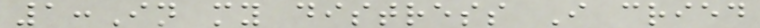1:In my distress I cried
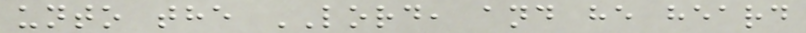unto the LORD, and he heard
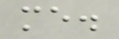me.
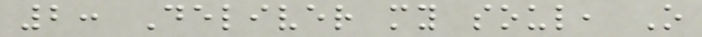2: Deliver my soul, O
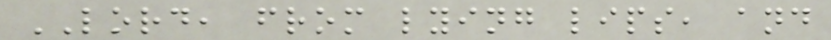LORD, from lying lips, and
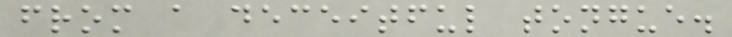from a deceitful tongue.
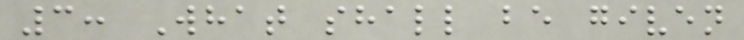3: What shall be given
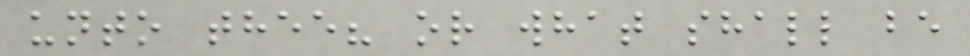unto thee? or what shall be
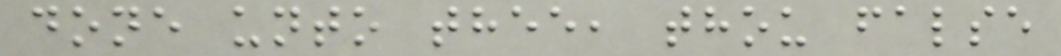done unto thee, thou false
